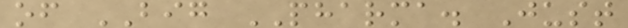of BIG PHARMA. Just
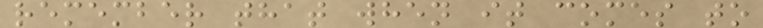remember that when it comes to
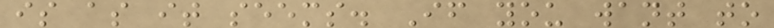is as it seems. If you want to
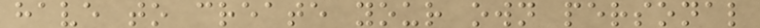have to create your own personal
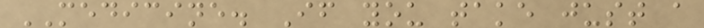MEDICINE. If you take just a
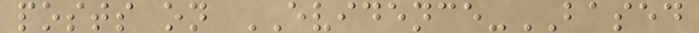posts on EVIDENCE-BASED
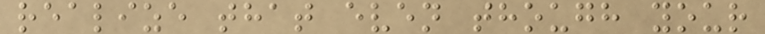realize that even though your
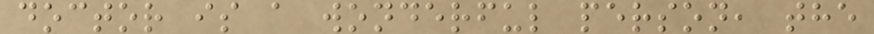doctor is a wonderful person, the
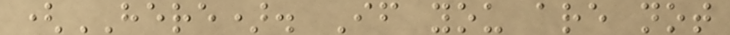(HERE). If you are not
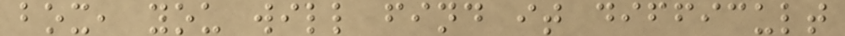box, you will find it difficult
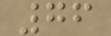76
